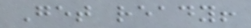Get ready!
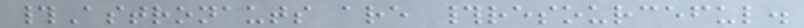#Astronauts are #resourceful.
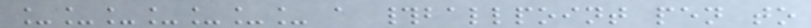_______ a #ballpoint pen to
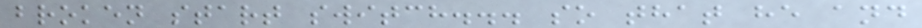broken start switch... so that he and
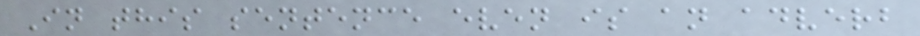In this sentence even is an adverb
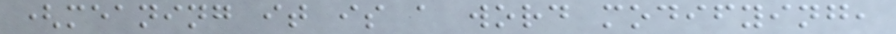(meaning it is a word modifying,
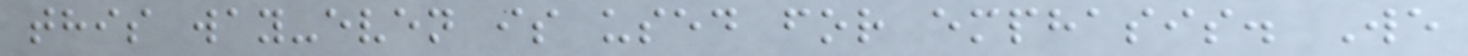this way-even is used for emphasis. We
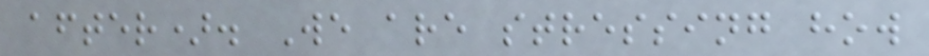after). We are stressing how
